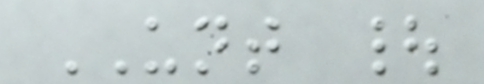UNT |
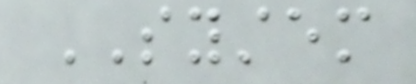SYSTEM
